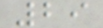29
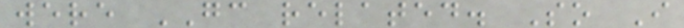were GC related. So I
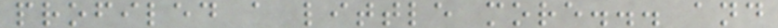profiled a little more... and
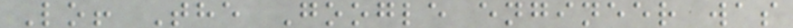Lo! The Google engineer was
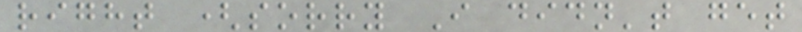right (sorry I didn't get
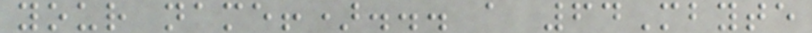your name!)... a 64Mbyte
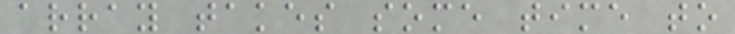array takes some time to
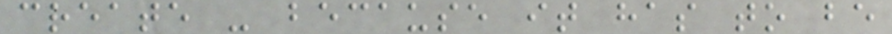create - because it has to be
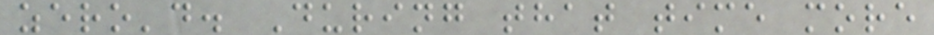zero'd. During that time more
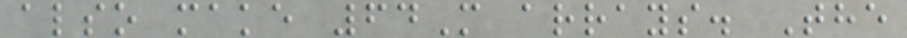also make 64M arrays. The
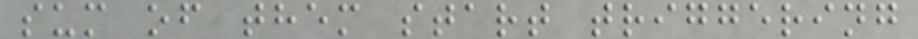sum of them start triggering
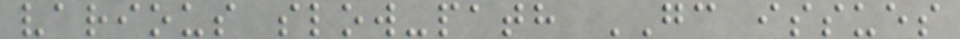various slow-path GC issues
